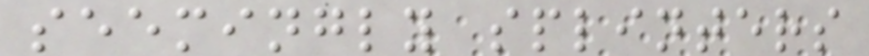seemingly splinters
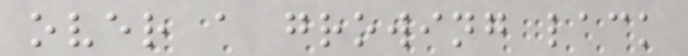over a growing lack
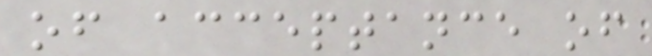of acceptance of
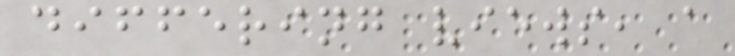differing views, a
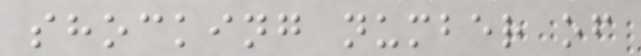shocking number of
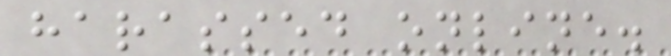harassed online.
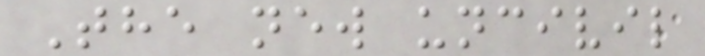The new uncivil
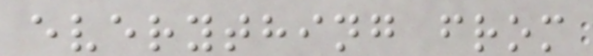everything from
